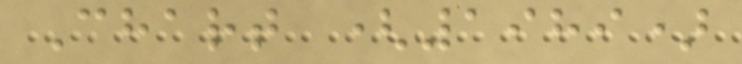Chart (1989)
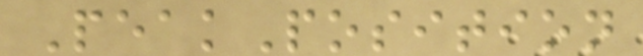PeakPosition
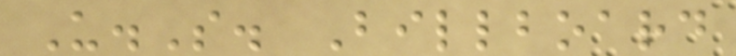U.S. Billboard
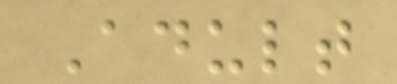Adult
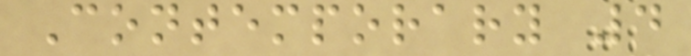Contemporary 4
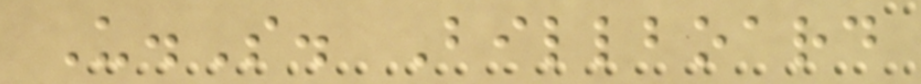U.S. Billboard
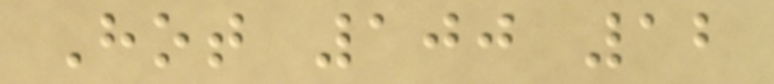Hot 100 12
